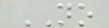NO
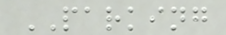PARKING
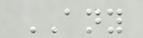ANY
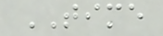TIME
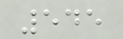545
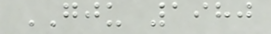GJU 1980
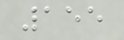155
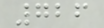726
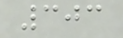303
